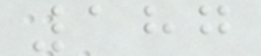187
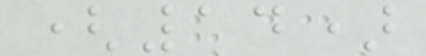(14)
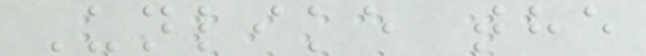Unlike the
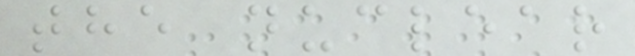the nuclear
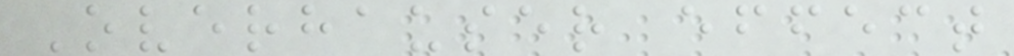Overhauser effect
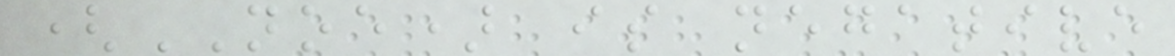(NOE) is negative
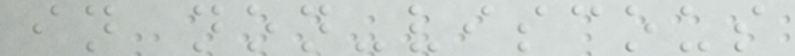in non-viscous
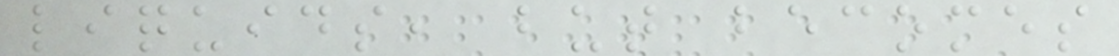liquids, but becomes
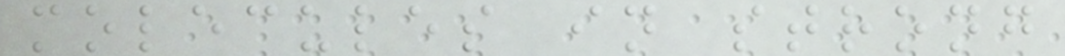molecules in strong
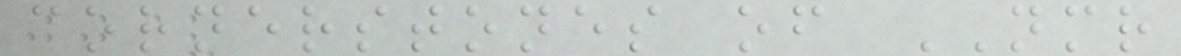cornerstones of NMR
